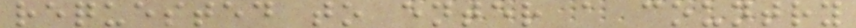requested to enter a country
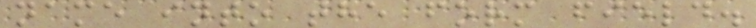name into the form field.
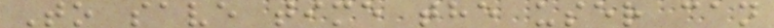To save time the user can
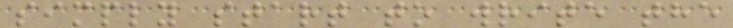simply start to write the
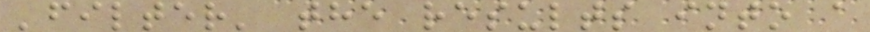'filter' the results into a
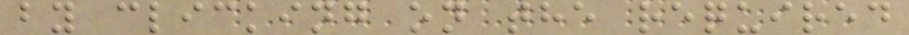by clicking on the required
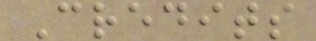Credits
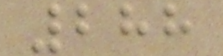288
